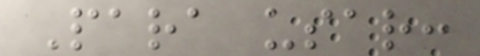Para usar:
